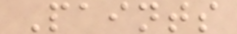Paints
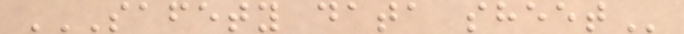SAFETY DATA SHEET
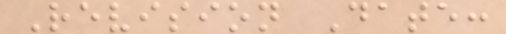Revision Date:
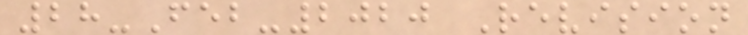28-Feb-2020 Revision
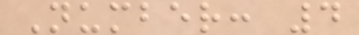Number: 4
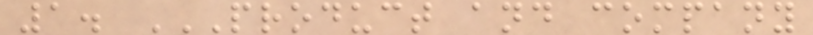1. PRODUCT AND COMPANY
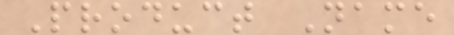Product Name
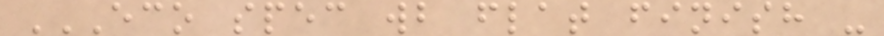ECO SPEC WB FLAT FINISH -
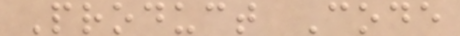Product Code
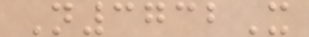N3732X
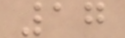17
